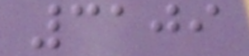3109
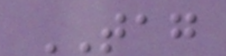TAG
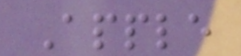Apple
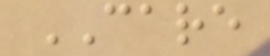CARE
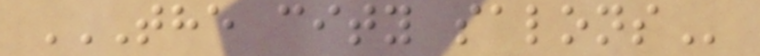THE CITY SALONS
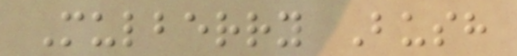Mulberry Bush
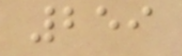259
